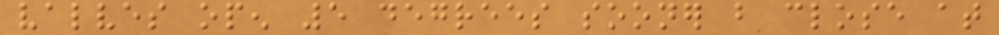valves open 5 degrees sooner but close at
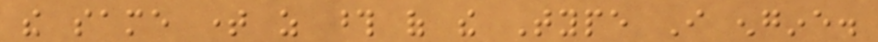the same time as those of the Type I engine.
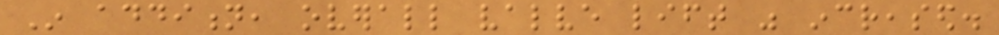In addition, overall valve lift was increased.
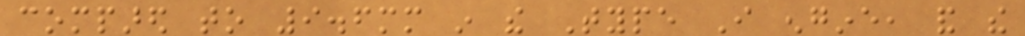compared to 9.6mm in the Type I engine, and the
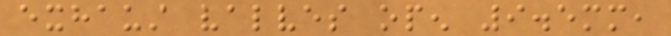exhaust valves open 9.5mm,
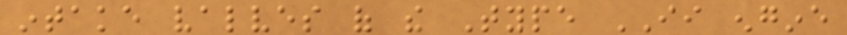intake valves of the Type II engine
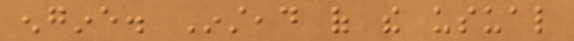engine. Instead of the usual
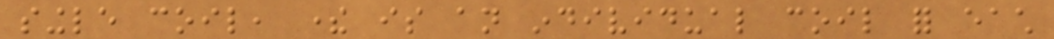single coil, there is an individual coil for each
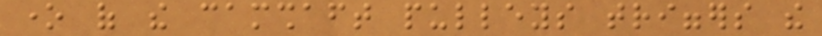one of the camshaft pulleys triggers the
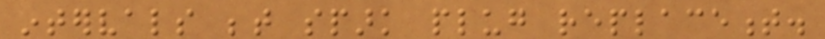intervals between spark plug replacement.
